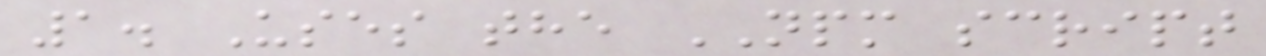1. Uses the NPM script
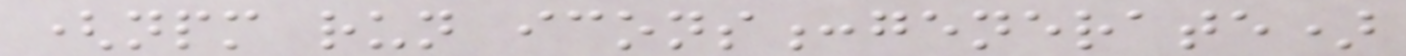(npm run icons:generate)
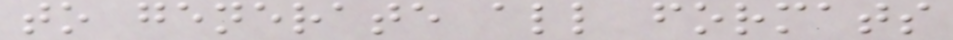to generate all formats
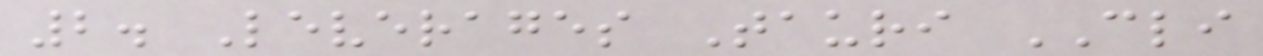2. Leverages Tauri CLI
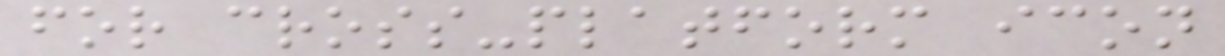for cross-platform icon
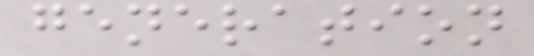generation
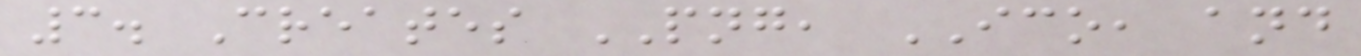3. Creates PNG, ICO, and
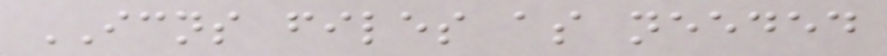ICNS files as needed
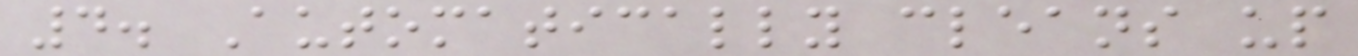4. Automatically cleans up
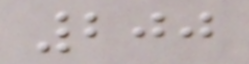200
